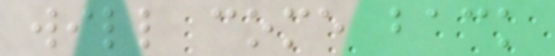will come back
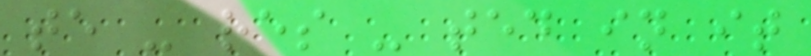te - res - ted in it
